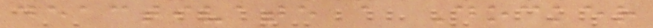deactivate a Docker
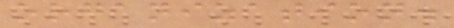organization.
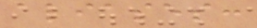aliases:
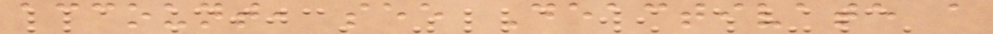account, see Deactivate a
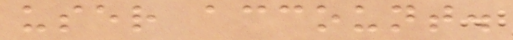user account.
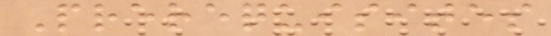Prerequisites
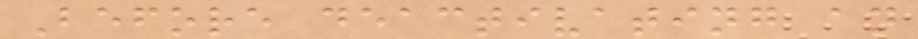Before deactivating an
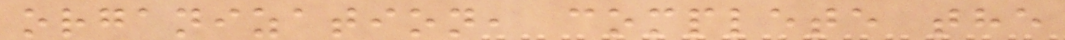organization, complete the
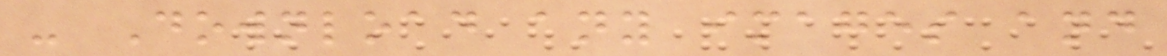- Download any images and
